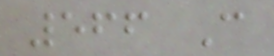566 C
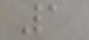1
